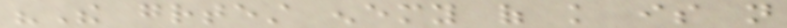"The greatest enemy of knowledge is not
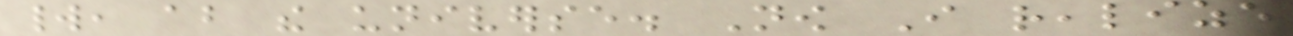world, about the universe. Now I realize
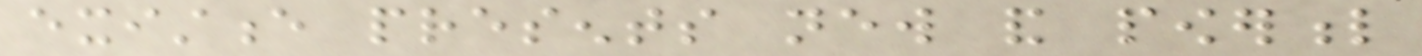existence presents new and powerful
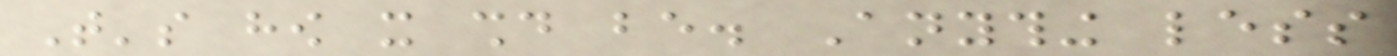That's how it should be. Anything less
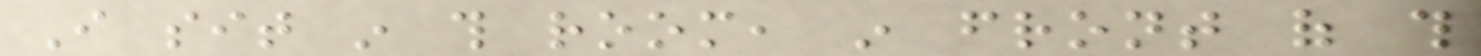I sit in this room, in front of this
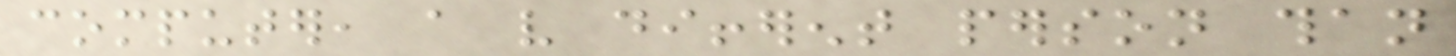computer, a very different person than
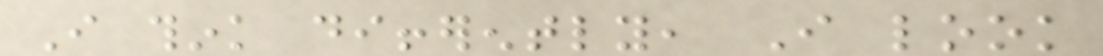I think differently, I look
